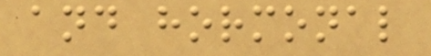and hormonal
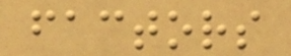factors
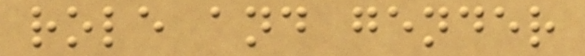role and gender
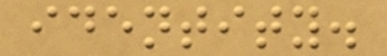identity.
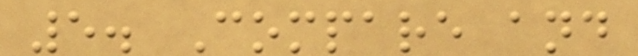5. Compare and
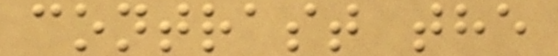contrast the
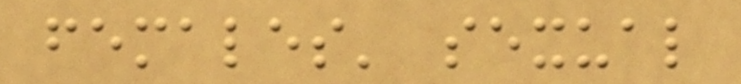females' sexual
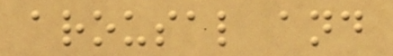arousal and
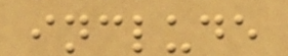include
